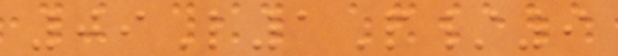09L1P/9
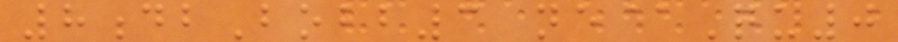8dbBobb3 ne@Qu0
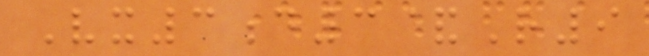Vx3d3&R9
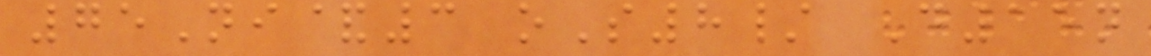75Ni&3 oS8/ D15n
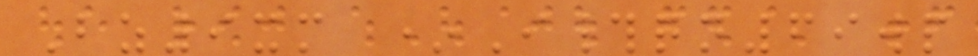Bz9xm *I#qn69wp
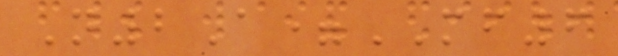N2A=MF6
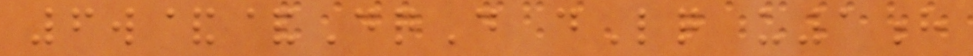6w&&DqD dLq u1h
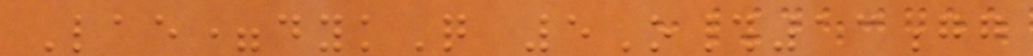Lae=dykQ 5O#13gg
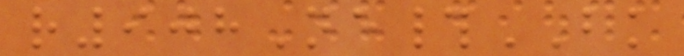r908Ne#BK
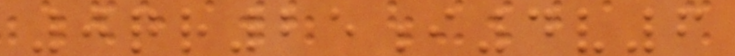0qr25i4v6
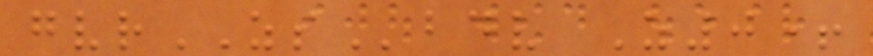gvrZSbdv Z0+
